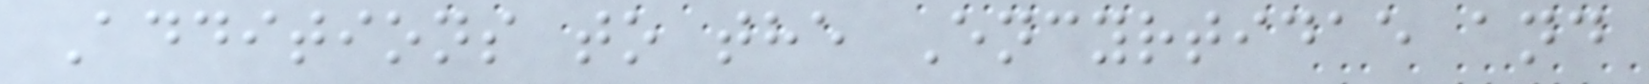Additions to the Encyrtidae and
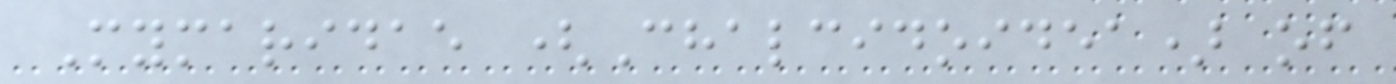Mymaridae (Chalcidoidea) of
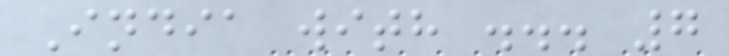India with ... 7
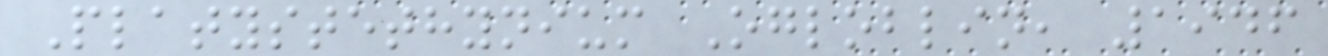Platystethynium Ogloblin, 1946
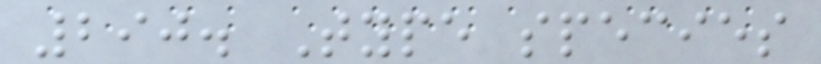290. Type species
